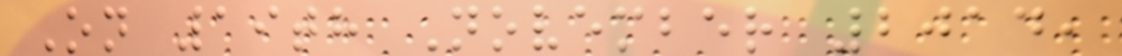On 19th November 2014,
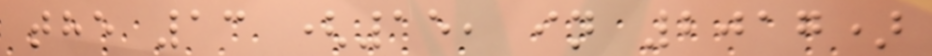the 13 (15, in 2017)
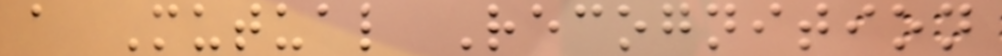a Mutual Recognition
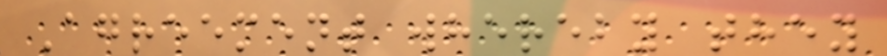Agreement whereby they
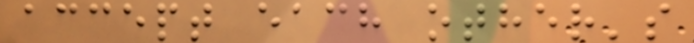accept each other's
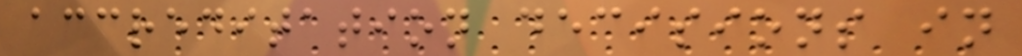accreditation decisions in
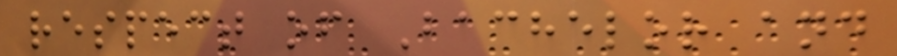respect of Bachelor and
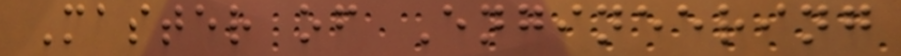Master of Engineering
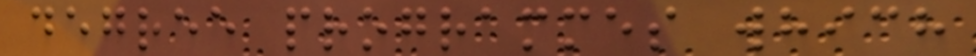degree programmes which
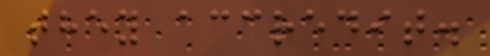they accredit.
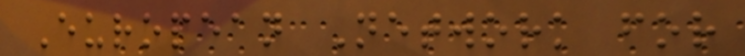European Network for
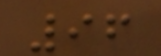96
